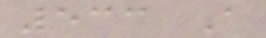533 A
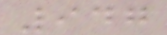947
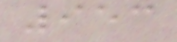953
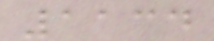1134
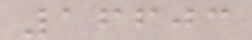16603
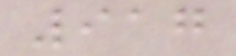917
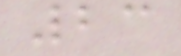23
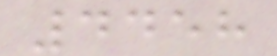4458
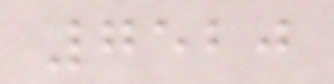7520
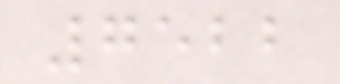7522
